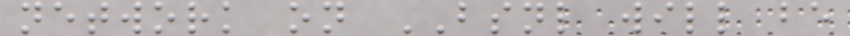network on BSNL will be
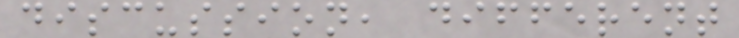discussion, different
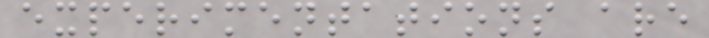experimentations are
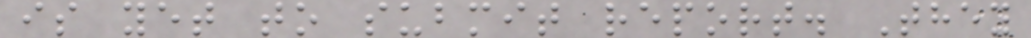is yet to submit report. They
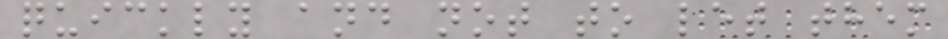quickly and not to let them
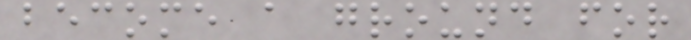become a ground for
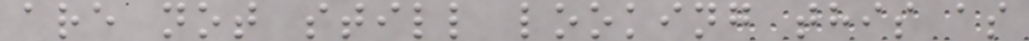are not still looking this as
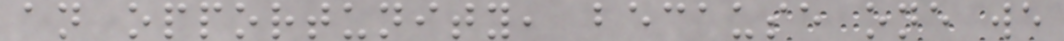an opportunity, because one we
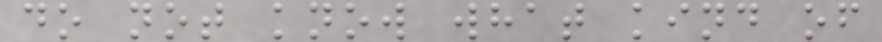do not know what kind of
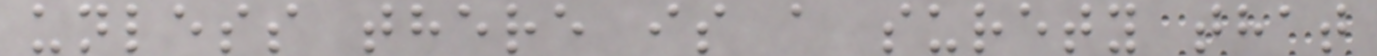unless there is a surety that
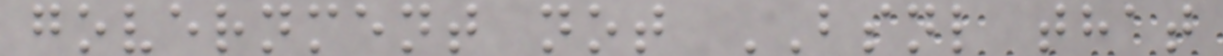government not BSNL that
